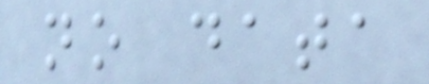no data
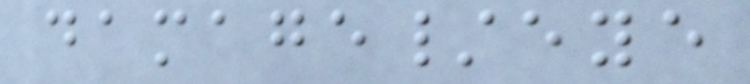damage/eye
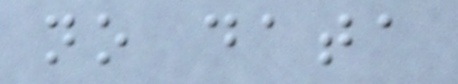no data
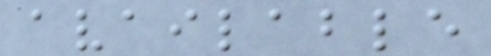available
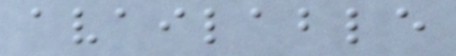available
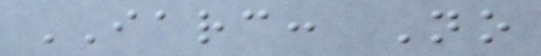IARC: No
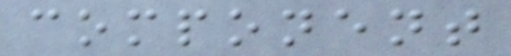component
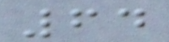64
